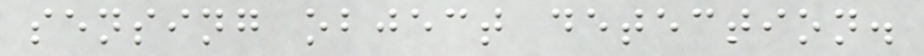sensing object detection.
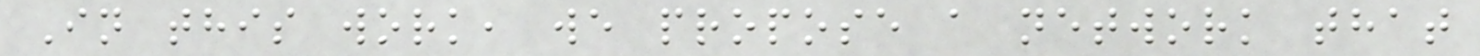In this work, we propose a network that
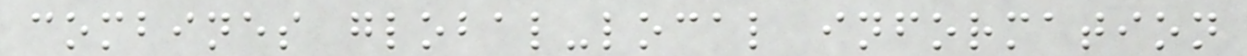combines global-local information
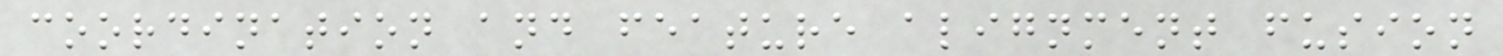coordination and feature alignment fusion
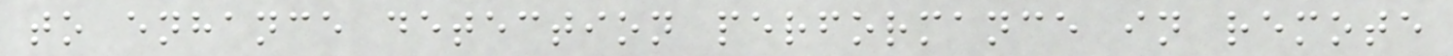to enhance detection performance in remote
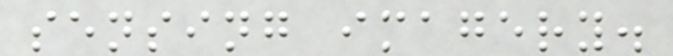sensing imagery.
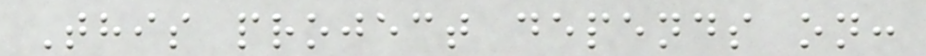This project depends on:
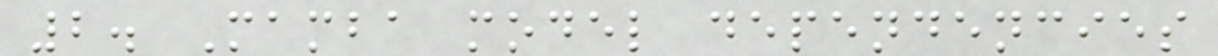2. Mamba model dependencies
